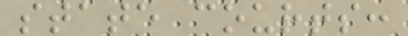state courts:
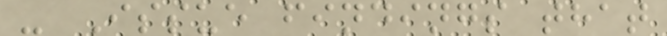- Issue findings that
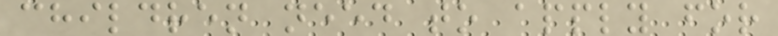children need to apply for
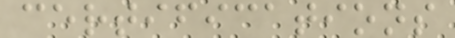certifications
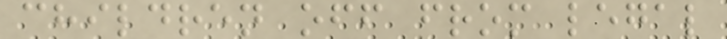children off from legal
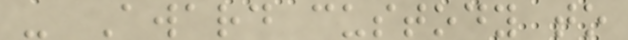- Award custody to
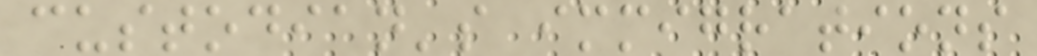custodian's immigrations
